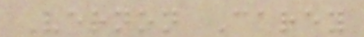Vernon Carey
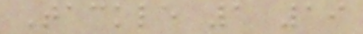Tackle 1 19
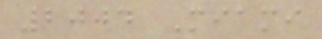2004 Miami
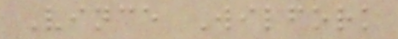Vince Wilfork
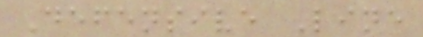Defensive Line
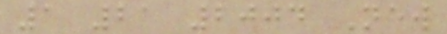1 21 2004 New
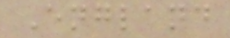England
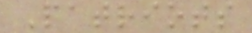Patriots
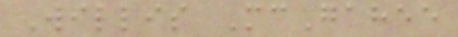Willis McGahee
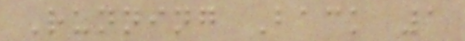Running Back 1
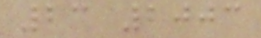23 2003
